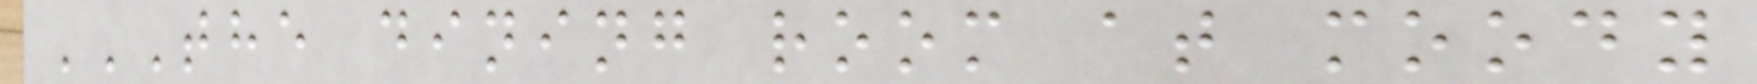THE DINING ROOM AT MOODY
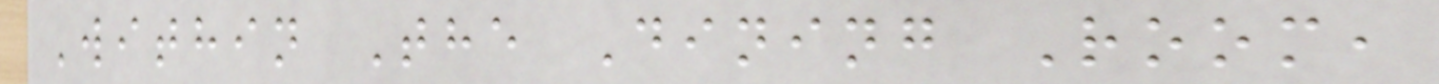Within The Dining Room,
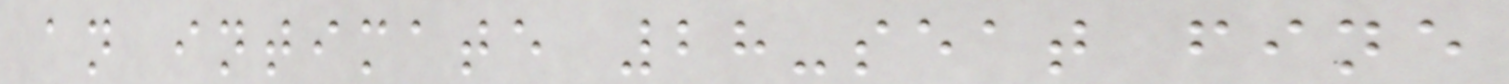an intimate 28-seat fine
